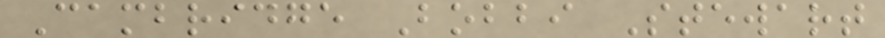Cambridge Bobbi Stewart
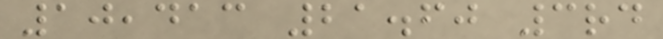10,413 21.60 3rd
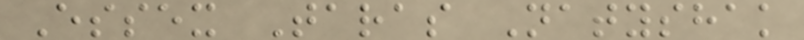Essex Taras Natyshak
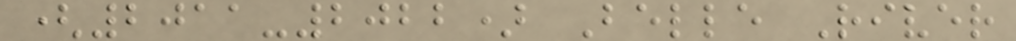(2011-2022) Belle River
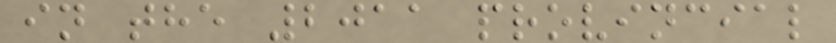in the 2011 provincial
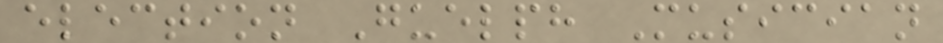election Guelph Musician
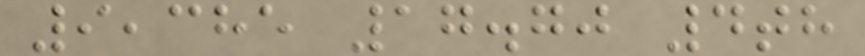9,385 17.70 4th
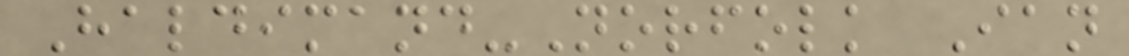Haldimand-Norfolk Ian
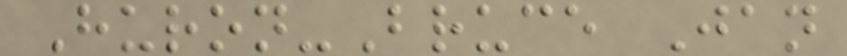Huron-Bruce Jan
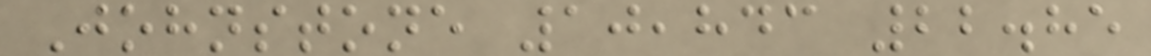Johnstone 10,843 22.85
